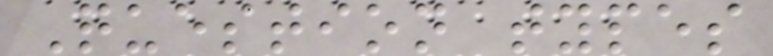Question types
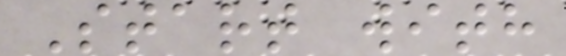Start with
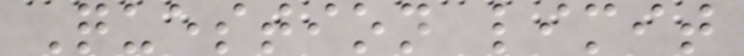Question limit
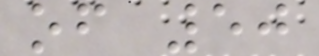of 50
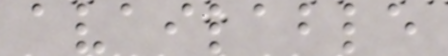available
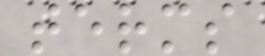terms
